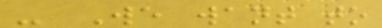- We want to
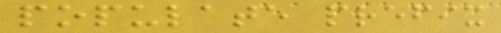populate prefix
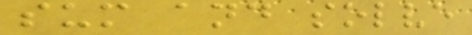sum and solve
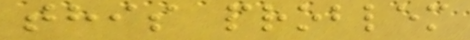this problem
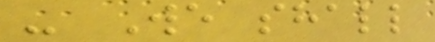- We shall
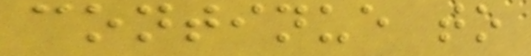continue to
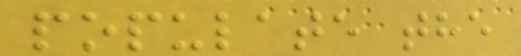populate the
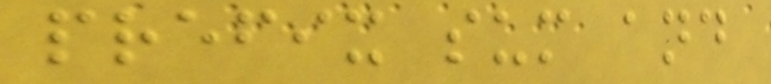prefix sum and
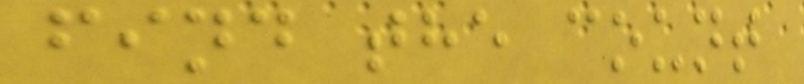find the count
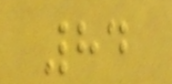84
